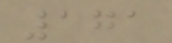171
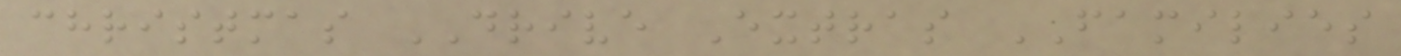christmas DRIVE Extras FAMILIES
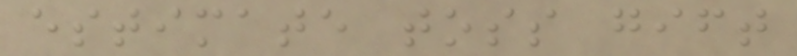estimate toss gift
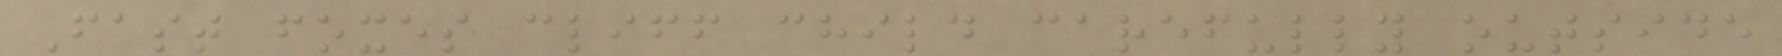Fast foxes cliff child carefully outside
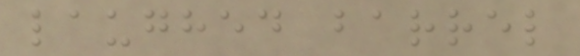laughed barrel
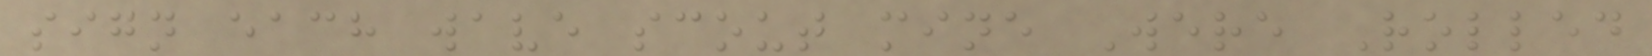sign each wave scout mine Were Rolled
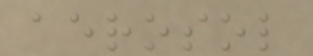aerosol
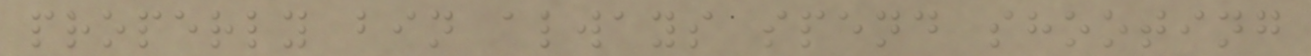properly bin always spend shooting
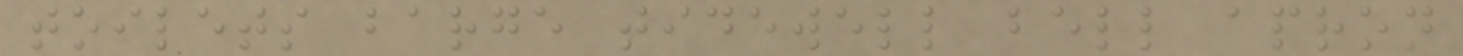toilets barge tidewell bell apron
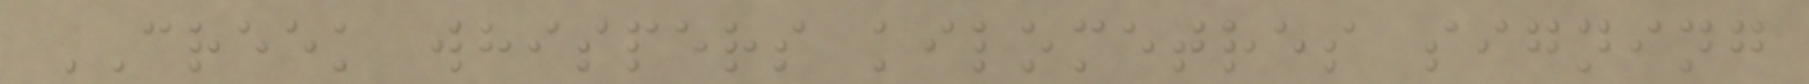CREEK whispers kilometres signing
